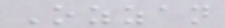Ozzan
